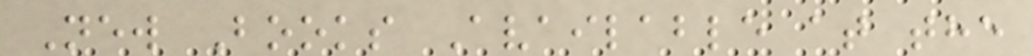New Books Available at the
